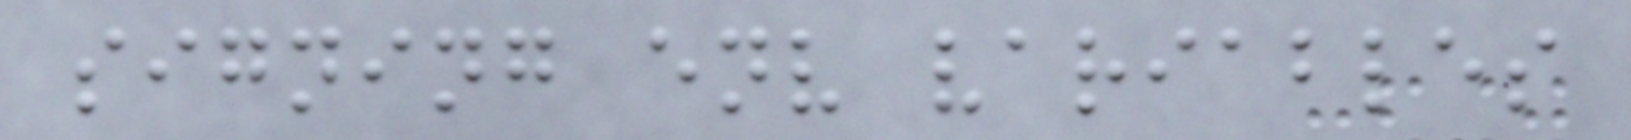signing env variables
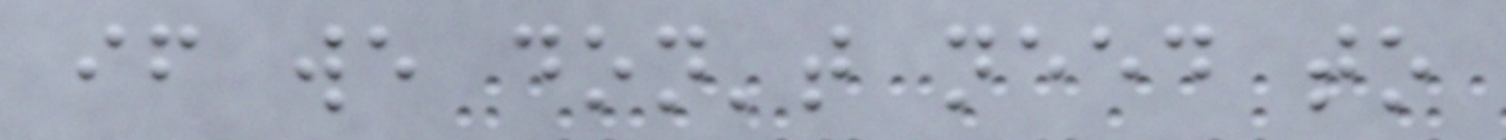if we don't need to
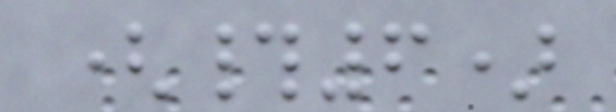(#6)
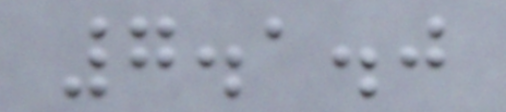7.1.0
